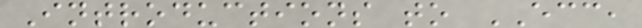Introductions to ECC,
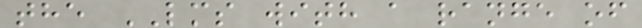the LMS with a range of
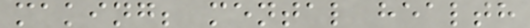making; mental health
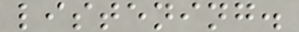listening.
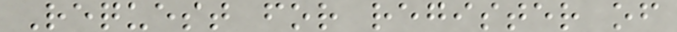Request for register of
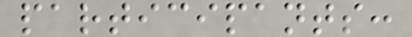participants:
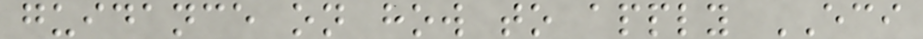guidance on how to apply ECI
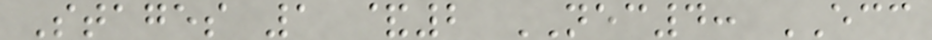Stages 1 &2 NEC4: ECC
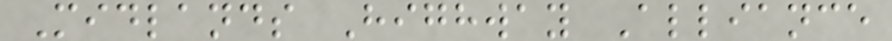Midlands Highway Alliance
